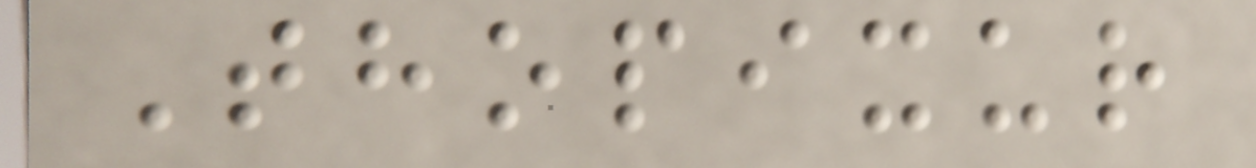Thopixur
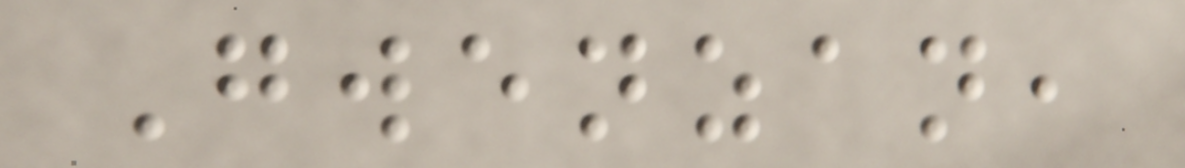Gwenzan,
